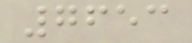7653
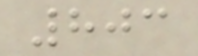803
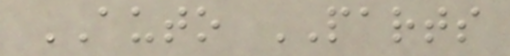AUTO PARTS
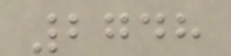2748
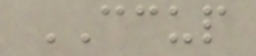CCUP
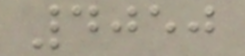4050
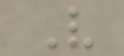V
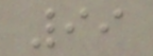99
